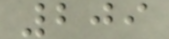209
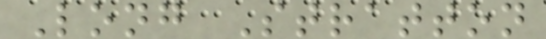Long Stratton
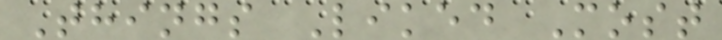Things Liked Most
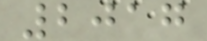2017
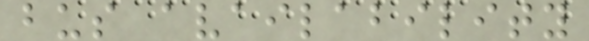bus availability
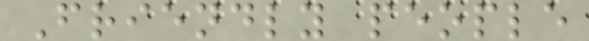Friendly people
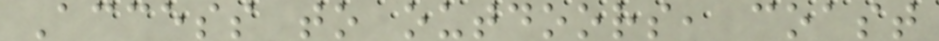Access to outdoors, coast
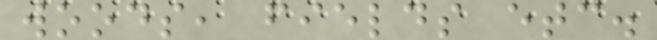woods, fields etc.
